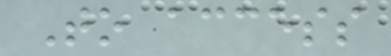To access
